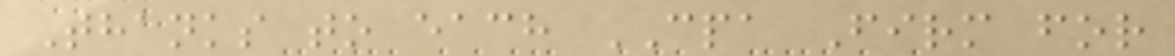Thanks to each CPA Firm for
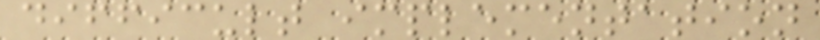difficult implementation
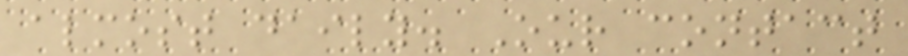almost daily. Our contact
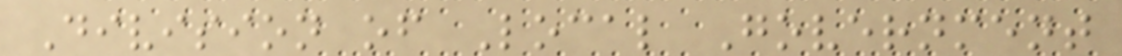Division of Local Government
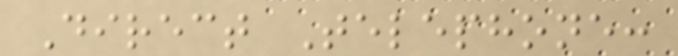Direct Telephone:
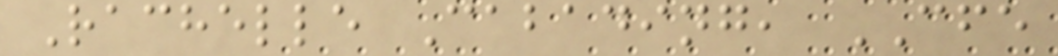Rachelle Cabading, CFE
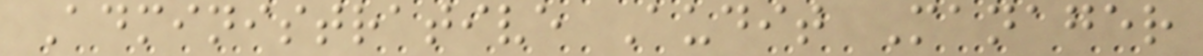Administrative Audit Manager
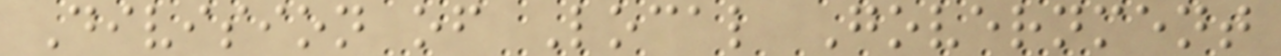Division of Local Government
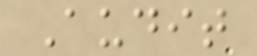Audit
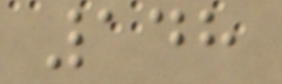148
